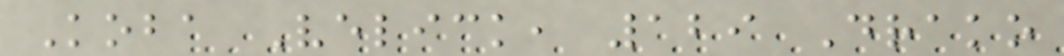Koba Velick, 129 Drako
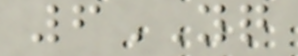6YQ
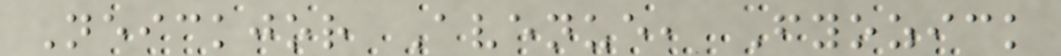Neickjor Avenue, Fyozick
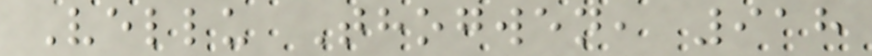Vellu Thogwen, 918
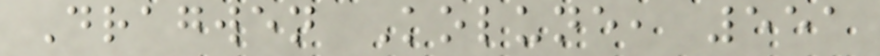Dragwen Kolune, 551
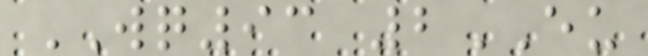WQ93 2EU
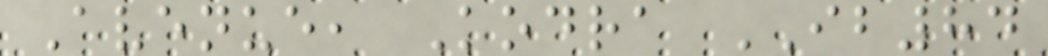Avenue, Kodra IB84
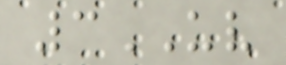3UV
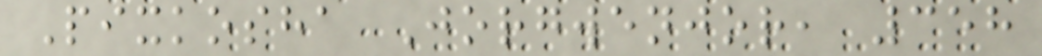Pixkosha Jorgwenjor, 358
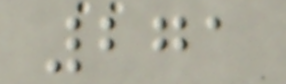271
